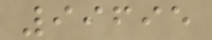99695
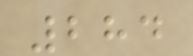284
